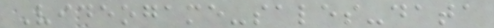Videogame-sales-data
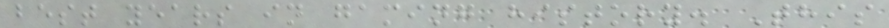best years in gaming history. This
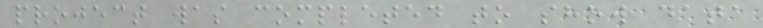project was completed to show data
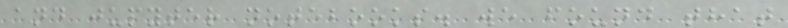and jupyter notebooks. we found that
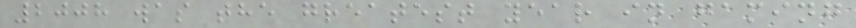2008 was the greatest year in gaming
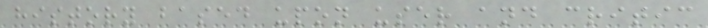history based upon user and critic
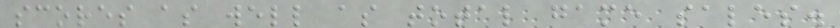scores as well as total game sales.
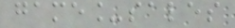game_sales
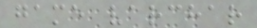game varchar
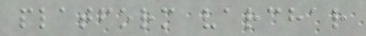platform varchar
